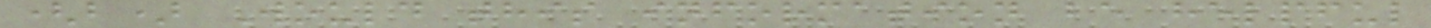(b) Would this information be helpful
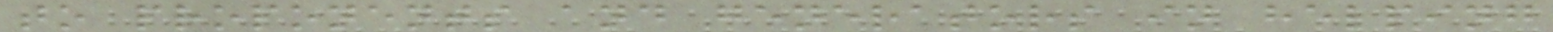to proponents and generators in helping
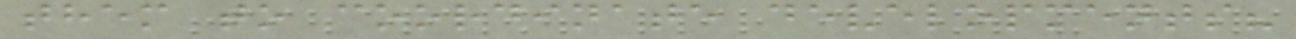them to coordinate developments?
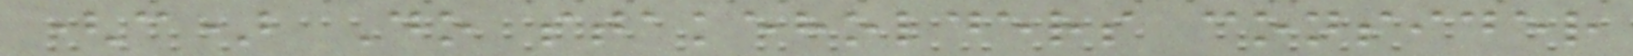(c) Do stakeholders consider
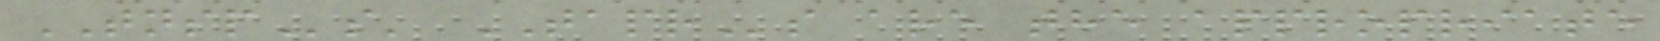TNSPs' TAPRs are the appropriate
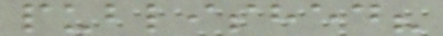published?
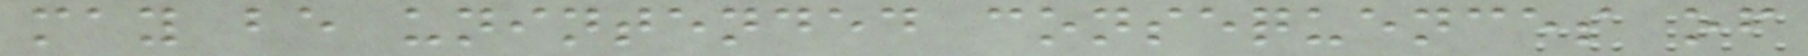may be unintended consequences of
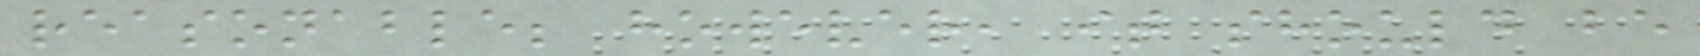reasonable; however, it should be
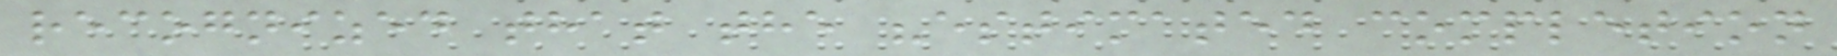recognized that the "estimated completion
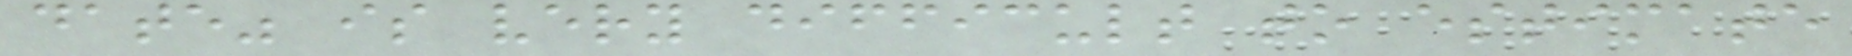date" is very difficult to estimate
